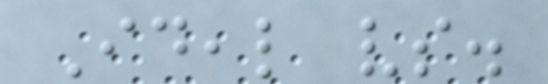Ideal vs.
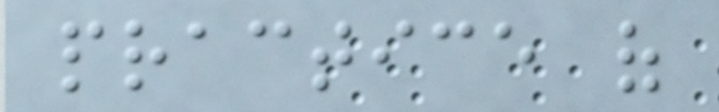practice of
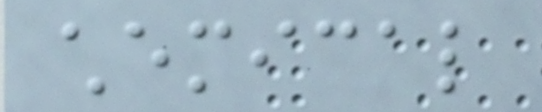chemical
